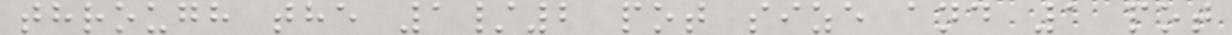through the 1/2 pot size and 1 pot
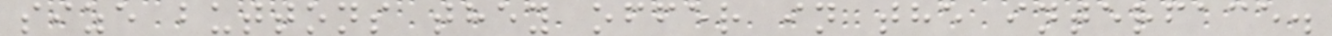size buttons they offer in the interface.
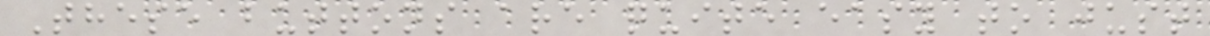These buttons are quite easy to just
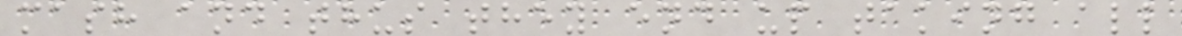mash and thus they end up taking all
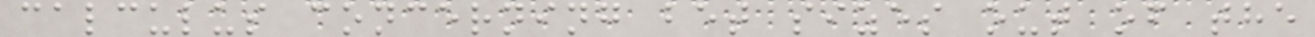calculus concerning bet sizes out of the
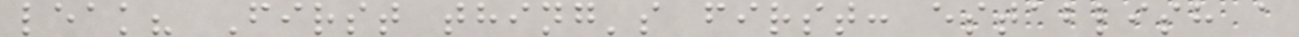leak? First thing's first: establish a
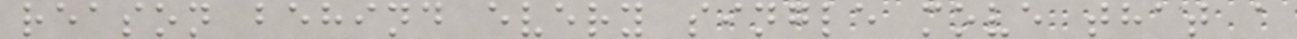reason behind every single move that a
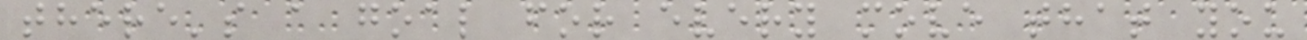there's a goal for every move that you
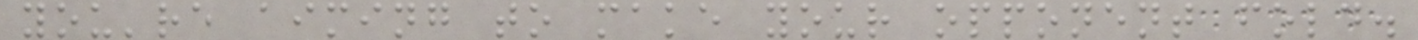you're aiming to make your opponent fold.
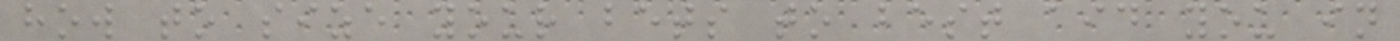how to size your bets to best aid you in
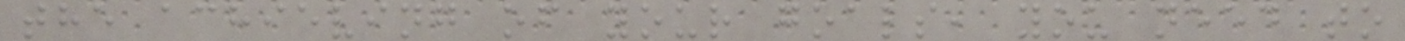the achieving of your goals, you need to
